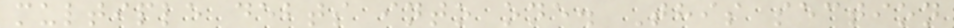multiple debts into one. This section
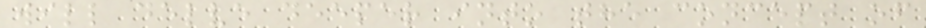will delve deeper into the concept of
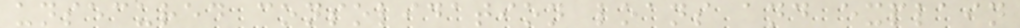unsecured consolidation loans and explain
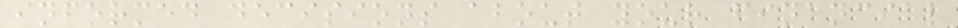informed decisions about your financial
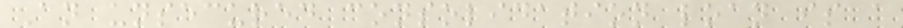An unsecured consolidation loan is a
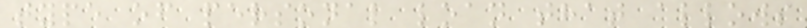type of personal loan that allows
